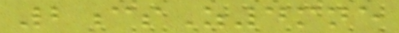2csZ4mne
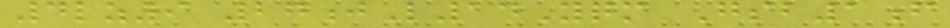4lz9 27jL14Yqm Gsb1f
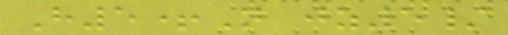H5+N jz5/
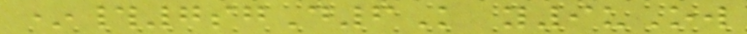*#7sgD6K y9uOw
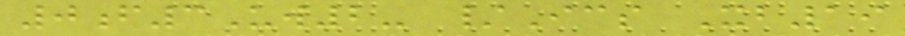0f3Uw2- /Ics Xb19
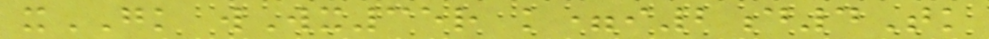xGK wWx35r k=i2d4Tk
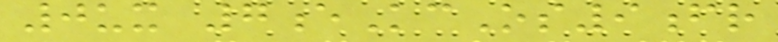0ux 7eKcOs9fr
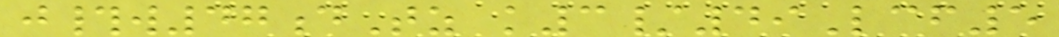j#w47dTz k3/49Lcf5
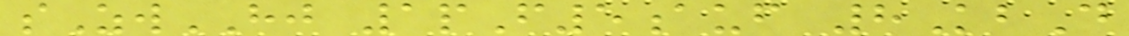sZwHJ 1pF5auf 8KbD
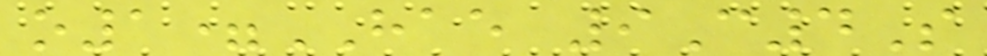o1=HAE 9C4S
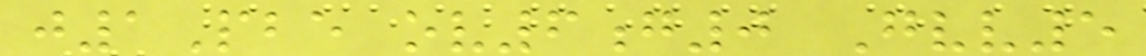j1Pbe ov6g0 Gvv5
